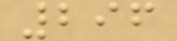296
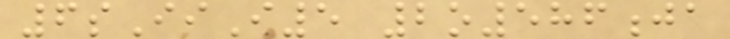6sIiI5 2o586ja
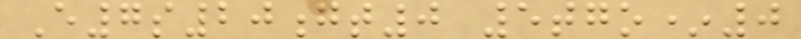E7s20gt0 5tgo*0
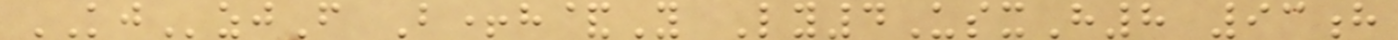KJzjF B+h&Y Ly4UsxH8 93h
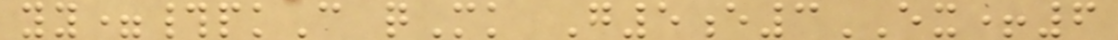yy=#pkC qMk G5e3EX+6
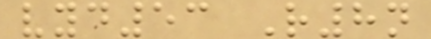vyd53 R8n
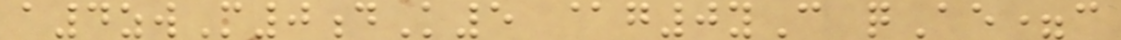a4zwM0dK5 @g0yC qAe=c
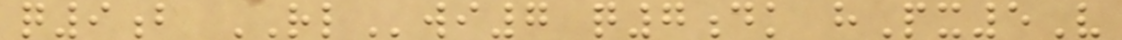q9b RLwi7 q7dk hPx5V
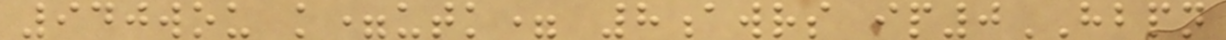940wou k=utk= 8awrs ip0HBPN
